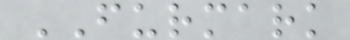FURMARK
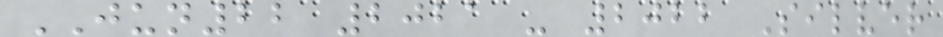JUN22 2021 - 2022 Silver
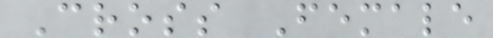Cross Female
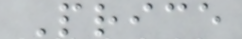Price
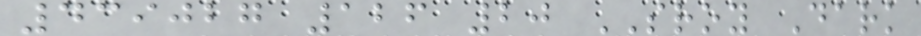439027 126 20 SROY Dark
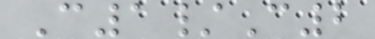C1/C2
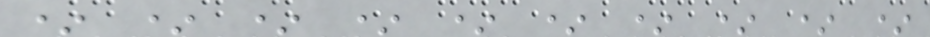* * * * * * * * * *
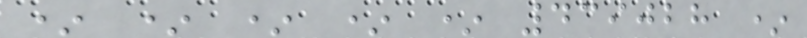* * * * * 439028 *
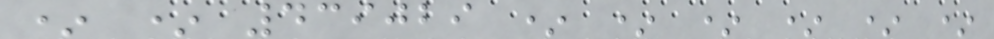* * 439029 * * * * * *
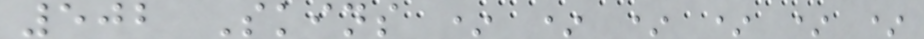502 Skins * * * * * *
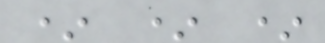* * *
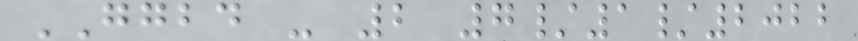GGBD - 2 7/1/2022
